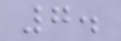7.
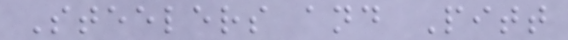Steelers and Pitt
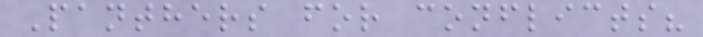Panthers for conflicts?
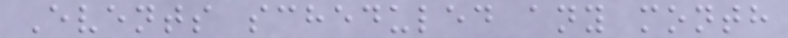Events scheduled any month
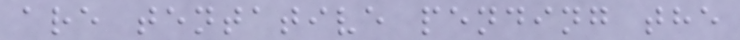are tentative pending the
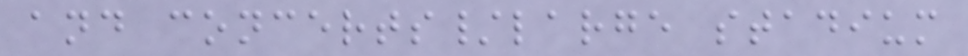and concerts/large stadium
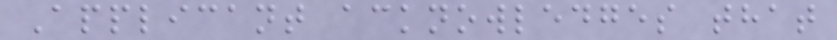Applicant acknowledges that
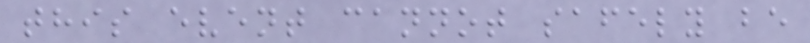this event cannot safely be
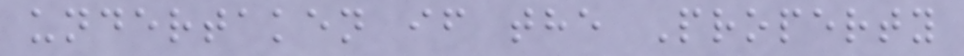undertaken if the Property
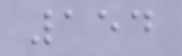154
